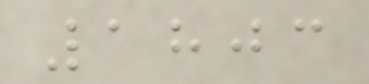1803
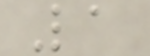1
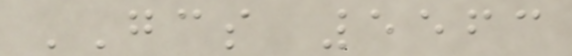GCS 5563
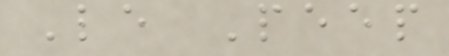Le Peep
